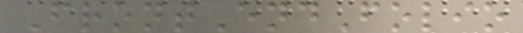FrontEndFolio
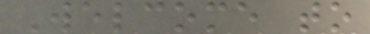Welcome to
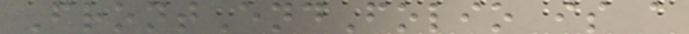FrontEndFolio is a
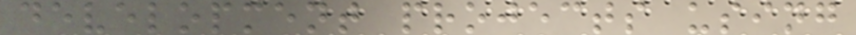development projects using
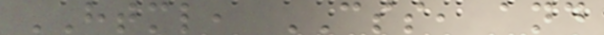HTML, CSS, and
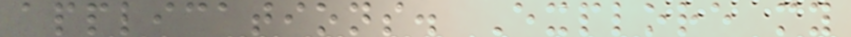applications. Explore my
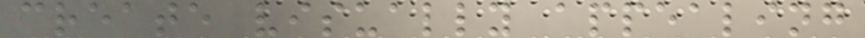create visually appealing
